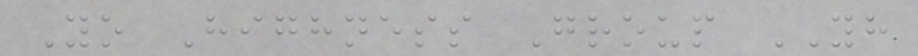Yo Highness Group YH
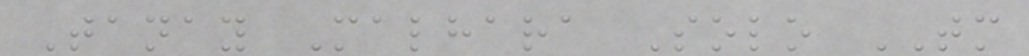Tanay Malhara Solo TM
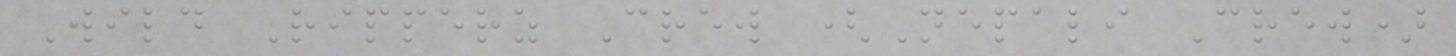Wild Ripperz Crew (Nepali Crew)
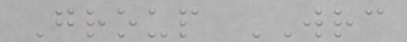Group WRC
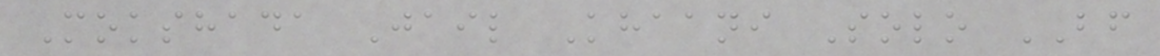Mokshada Jail Khaani Solo BF
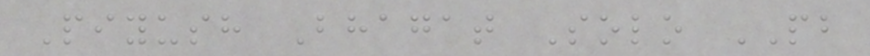Piyush Bhagat Solo PB
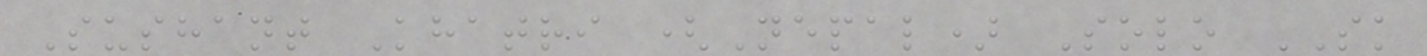Sushant Khatri (Nepal) Solo SK
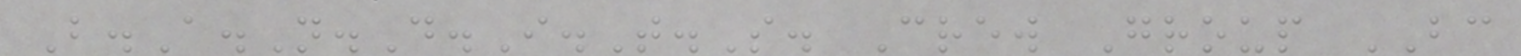B.A.N.D.I.T.S. Crew Group BC
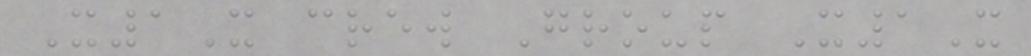X1X crew Group X1X
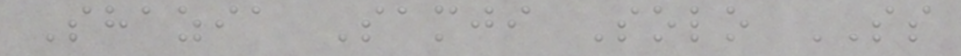Shazia Samji Solo SS
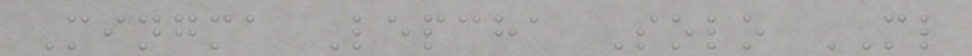Mingma Lepcha Solo ML
